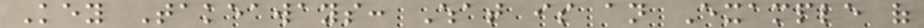Key Takeaways: What is an Example of
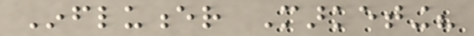Influencer Marketing?
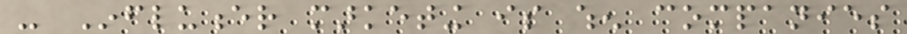- Influencer marketing is when companies
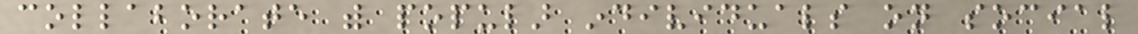collaborate with popular individuals on social
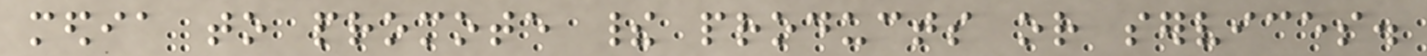media to promote their products or services.
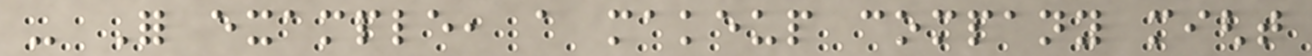- For example, a makeup company might
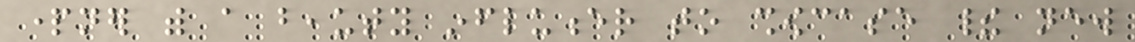partner with a beauty influencer to showcase their new
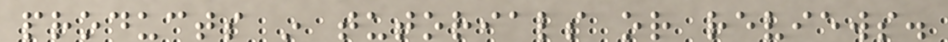products in tutorials or reviews.
